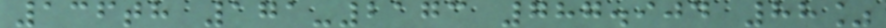136th 171-2173 787.904 88%
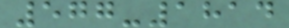577-1814
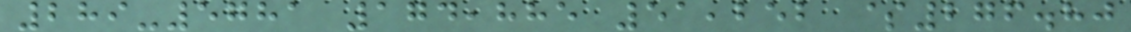289-5781 174,885 51,252 $276.80
